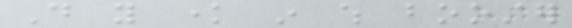Do you know in which booster
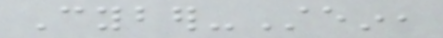Cyber-Stein,
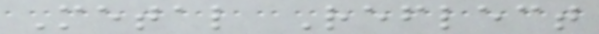Metal Reflect
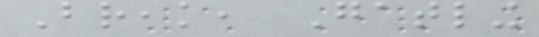Break, Gatling
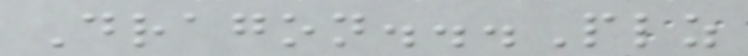Dragon...Plz
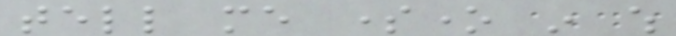tell me someone in which
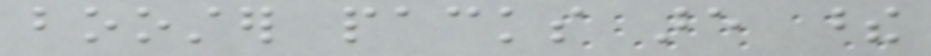booster packs are these
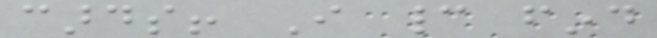cards! I cannot find
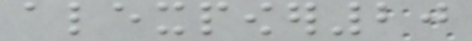alexpower20
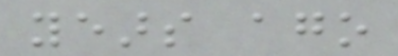years ago
